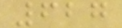627
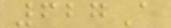627A
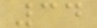34
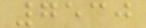7530
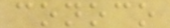conoco
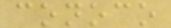conoco
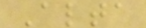Alta
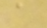a
